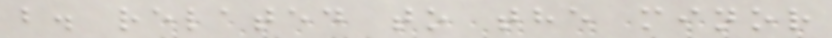b. related to the minor
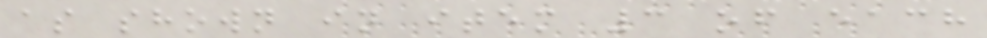as shown in item 3 of each
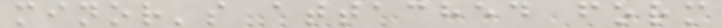minor's attached form
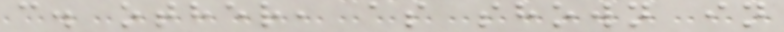c. other, as shown in
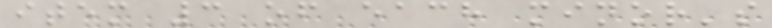item 3 of each minor's
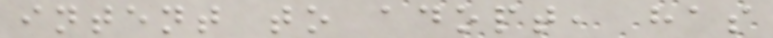intent to adopt, has
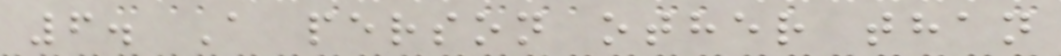6. A person other than
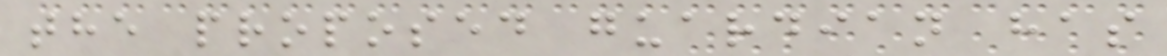the proposed guardian has
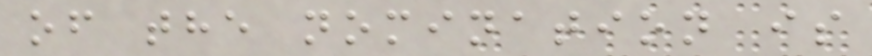of the nomination is
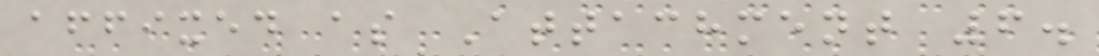affixed as Attachment 6.
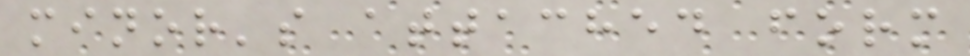minor's attached form
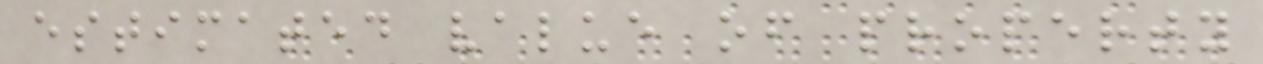estimated value of property
